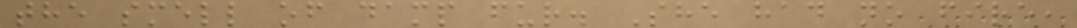the smell of damp fur. She had no fire,
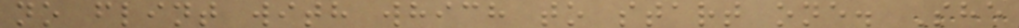no flint with which to start one. She
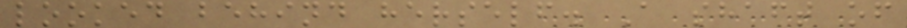looked behind herself. A shaft of
